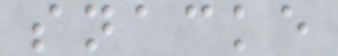snacke
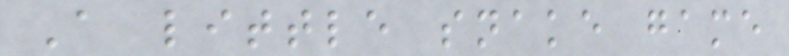A little snake game
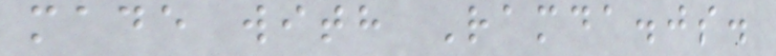made with Ramda.js.
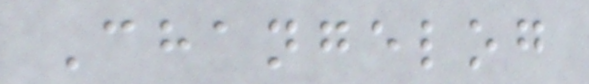Changelog
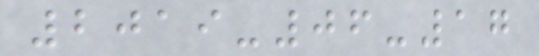2019-06-17
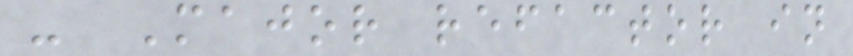- Major refactor in
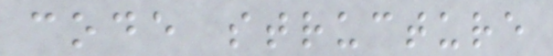code structure
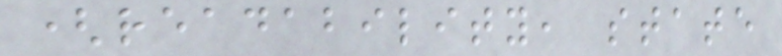(readability, state
